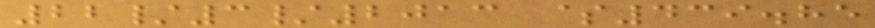22/3/2013 $439.85
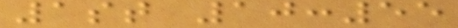1st 10:55
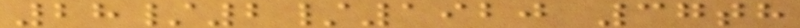28/2/1920 37th
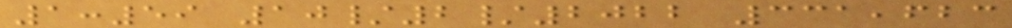1:59 10/2/2022 331,623
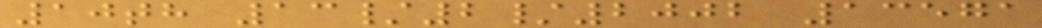10th 13/2/2002 13571
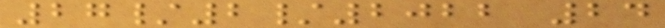27/2/2022 24
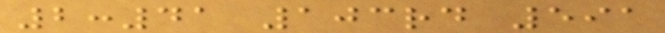2:41 103rd 591
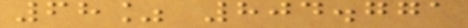68% 804.771
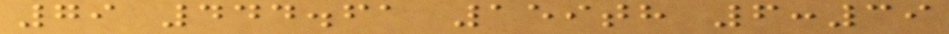79 444.61 159th 6:39
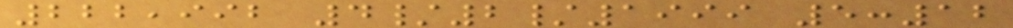222,992 4/2/1999 5:12
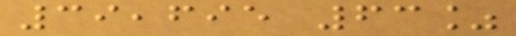39,695 63%
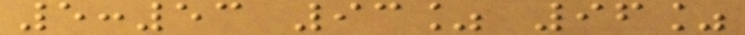5:53 93% 96%
